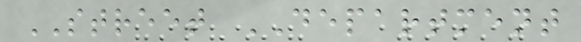STREET DEPARTMENT
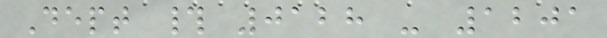Dept # 0128 - 1201
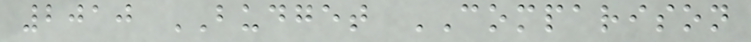2010 BUDGET COMPARISON
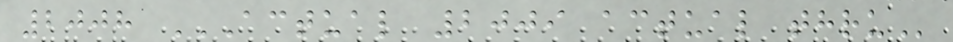2008 ACTUAL 2009 ACTUAL THRU
